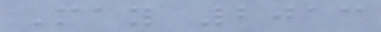May 2013
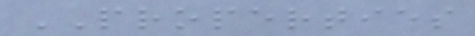PROPERTIES
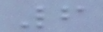6
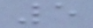5
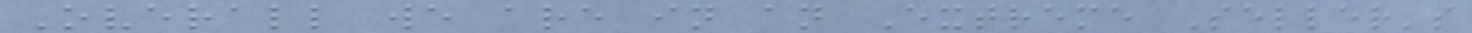Overall we are in an Extreme Seller's
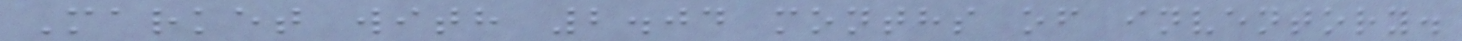Market with 2.04 months of inventory.
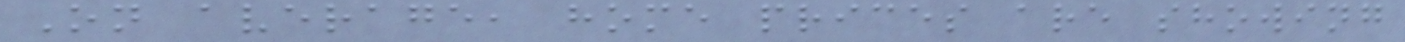On average, home prices are showing
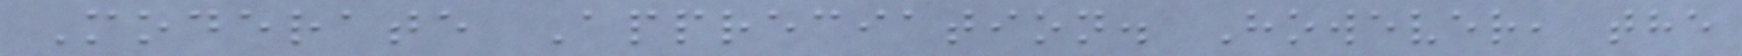Moderate Appreciation. However, the
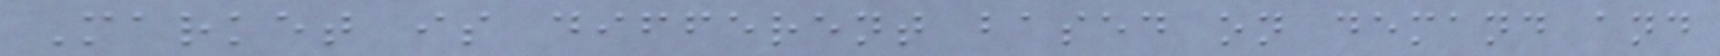Market is different based on demand and
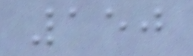150
